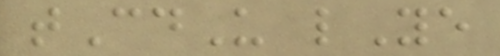tCdU lYe
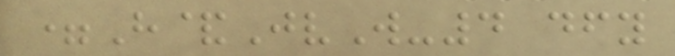=H&JvW-4 dfy
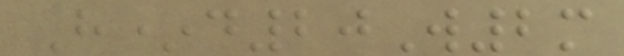H*d20W2m
